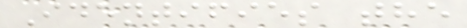Identifies the
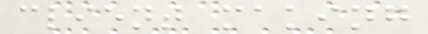client making
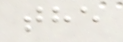the
